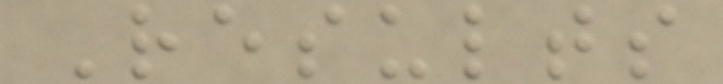Results
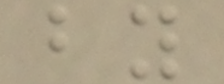by
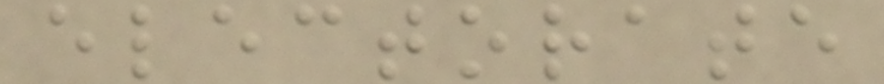electorate
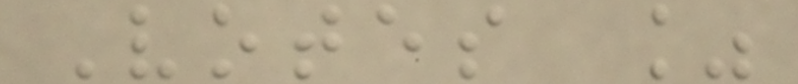Votes %
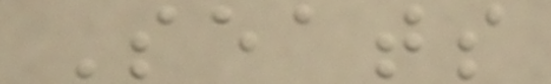Seats
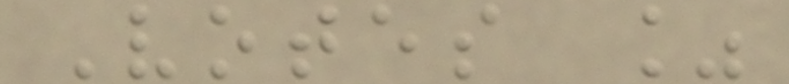Votes %
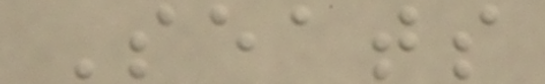Seats
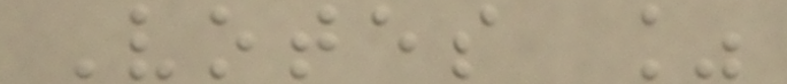Votes %
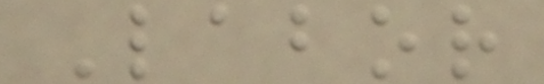Labor
